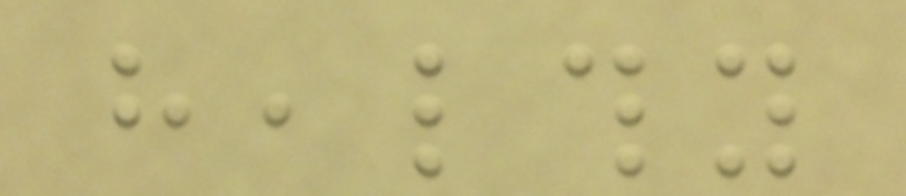healthy
